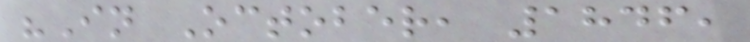"In October, 1846,
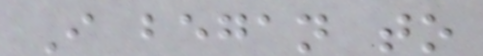I began to
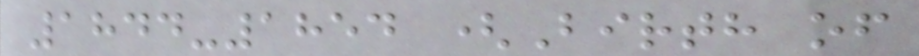1844-1854 (Birth of
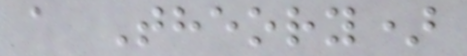a Theory)
